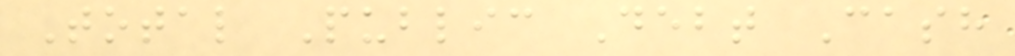Total Public Debt Cash
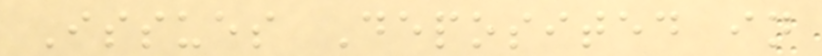Issues Deposited in
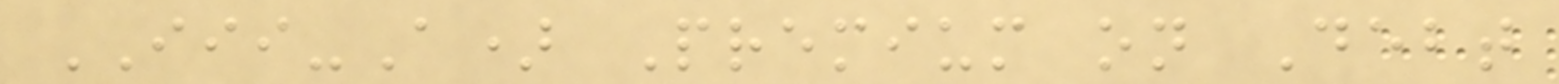III-A) Premium on Debt
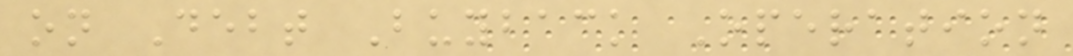on Debt Buyback Operation
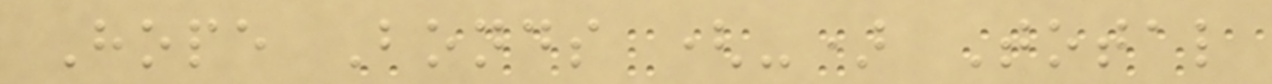Hope Bonds (-) Total
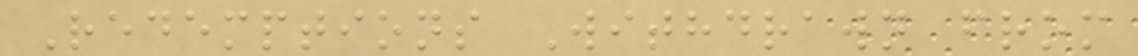Redemptions Withdrawn from
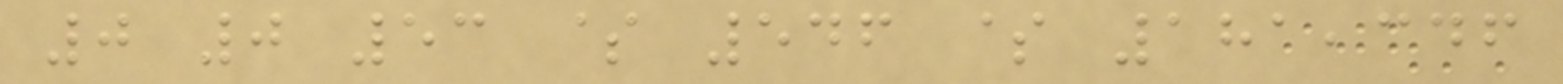0 0 53 $ 546 $ 181,346
